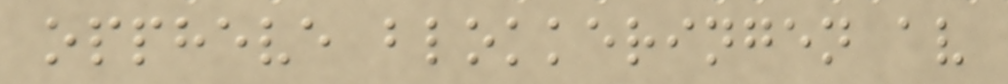oppheve blokkeringen av
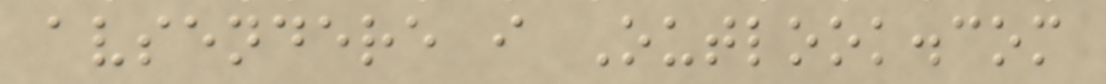avsendere i Outlook.com
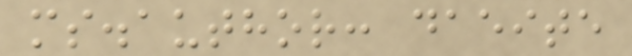ms.author: daeite
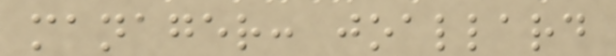manager: joallard
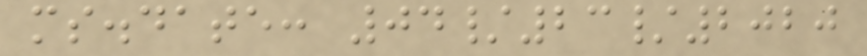ms.date: 04/23/2020
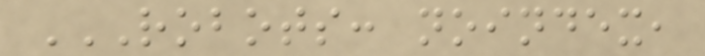ROBOTS: NOINDEX,
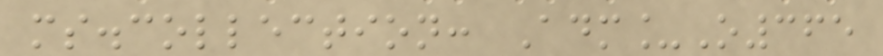ms.collection: Adm_O365
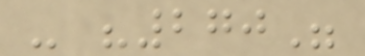- "270"
